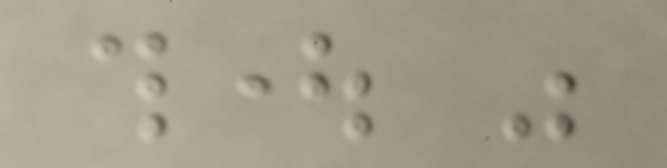thought was
